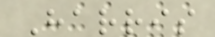Harris
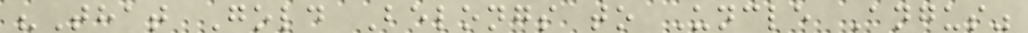"That Gold Belongs to Uncle Angus"
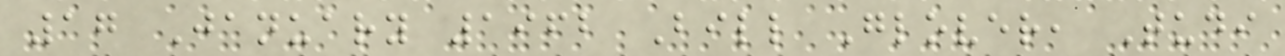17 January 1962 Bill Glover, Tudi
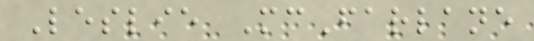Leslie McFarlane
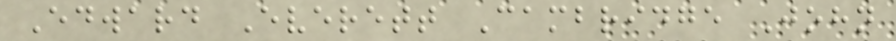Edward Everett Cambridge John
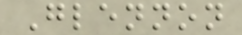Glennon
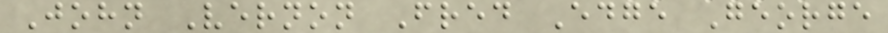John Vernon Fred Edge George
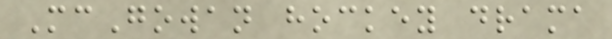McGowan hockey drama
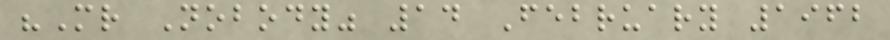"Mr Nobody" 14 February 1962
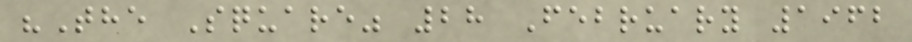"The Square" 28 February 1962
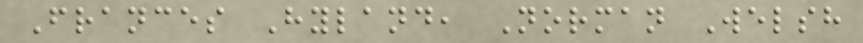Frances Hyland, Norman Welsh
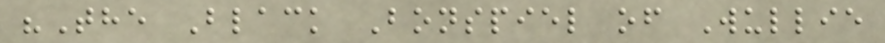"The Black Bonspiel of Wullie
